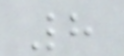8
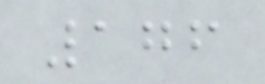176
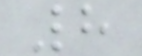8
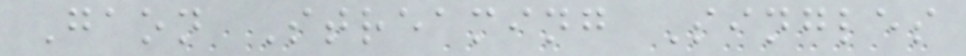Gaon Streaming Singles
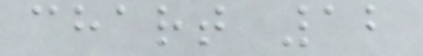chart 12
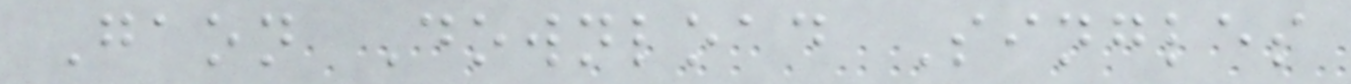Gaon Download Singles
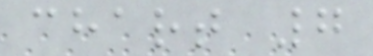chart 7
